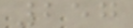257
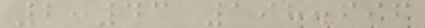2:43 198.696
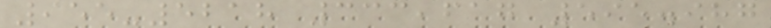955-5218 333,617 595.987
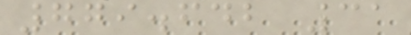779.642 31
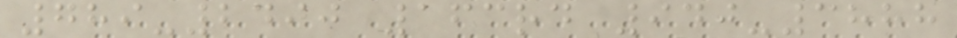789-2490 163rd 940-3888
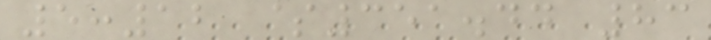5:12 $351.44 83
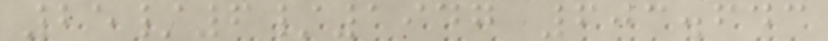25/6/1947 603.643
